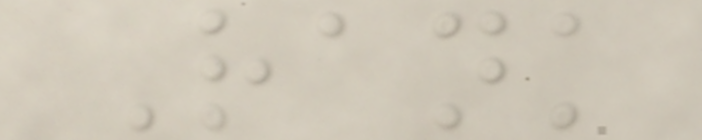Rank
